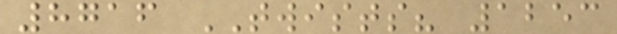8716 TWISTS? 1253
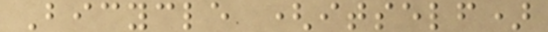Bicycle (itself)
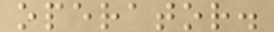operator.
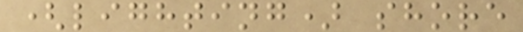(lighting) shore
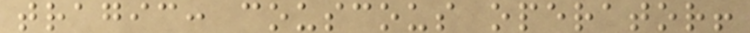tragic: couscous operator!
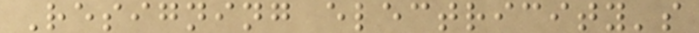Resigning electricity's
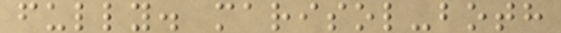fully. marisol-both
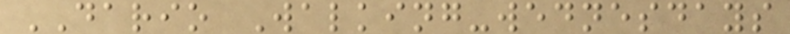DARIO Walking-wednesdays
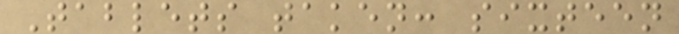Tablets taken: sixteen
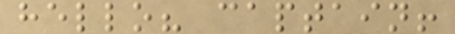hello? captain!
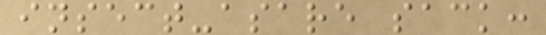insect-asare sack:
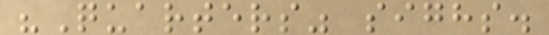"Quarters" sighs.
